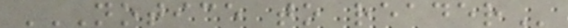NOTICE TO READER
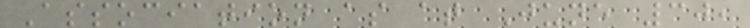Association as at June 30,
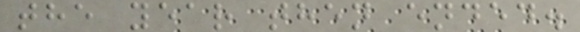the year then ended.
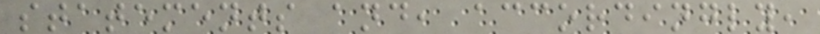statements and, accordingly,
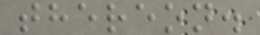thereon.
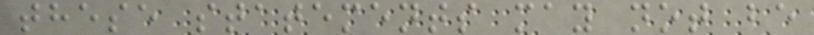these statements may not be
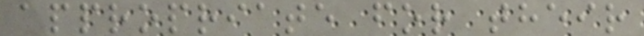appropriate for their
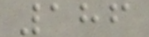186
